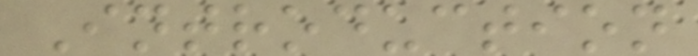Introduction
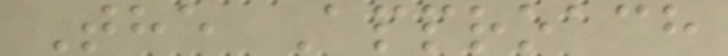The Approach
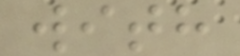with
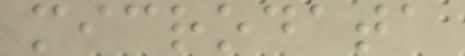microdata
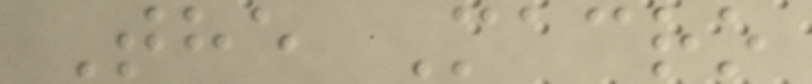The Macro
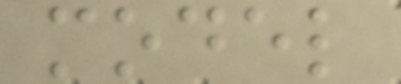model
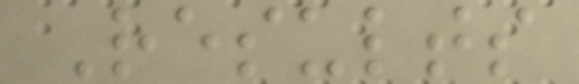Results
